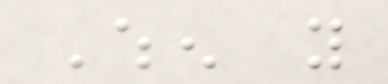When you
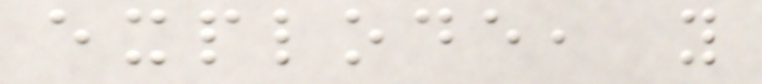explode, you
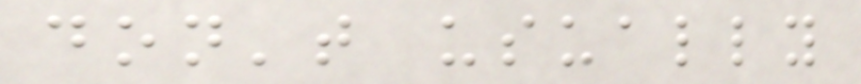don't usually
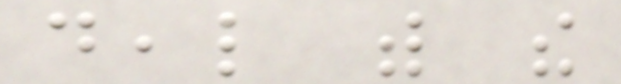deal with the
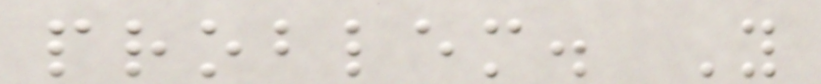problem. You
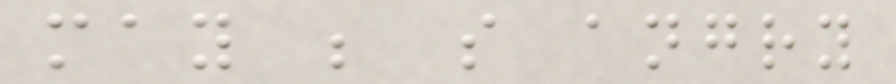may be so angry
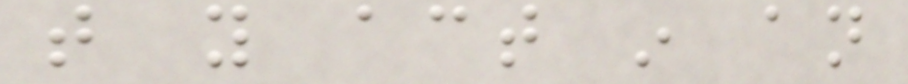that you act in an
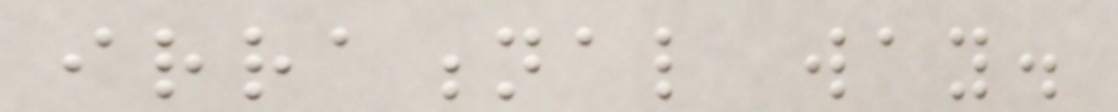irrational way.
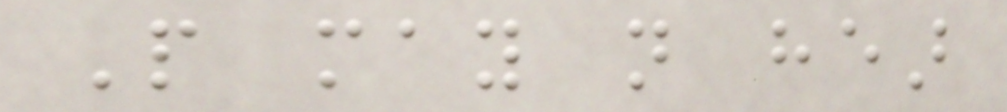People may not hear
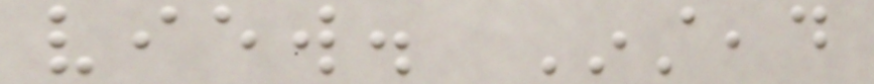view. Instead
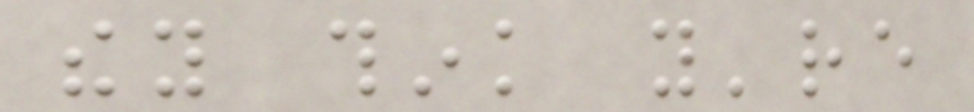they think you're
